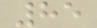85
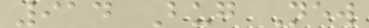914 Bug New
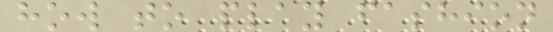how to play fashion
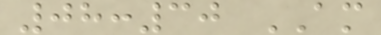08:30 AM
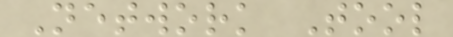Network Tool
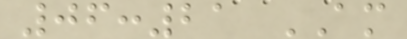06:21 AM
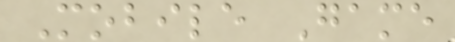Mobile Game
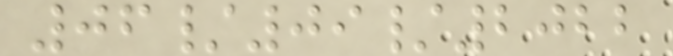06/09/2022
